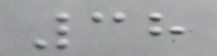38
